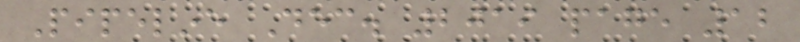Pipeline Dec. 2019 page 12
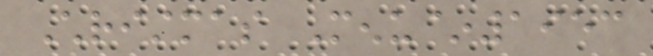Christmas Menu~1953
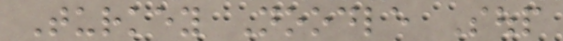Turkey Noodle Soup
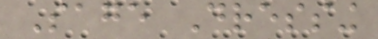Sage Dressing
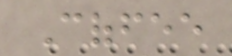Coffee
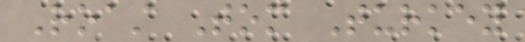Roast Tom Turkey
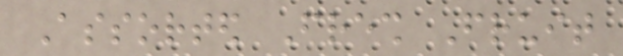Assorted Fresh Fruit
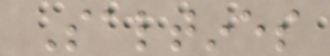Saltines
